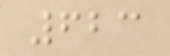623
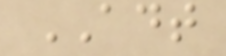ADT
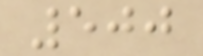500
